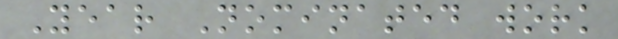Year Nominated work
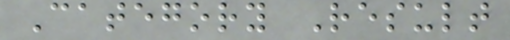Category Result
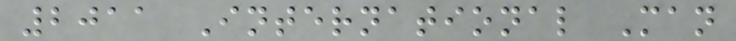2011 International Man
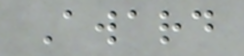Award
